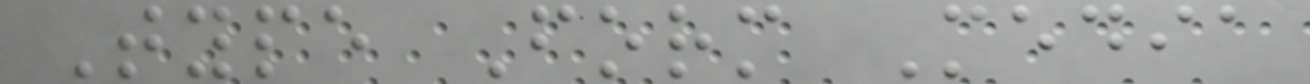Type Form Media
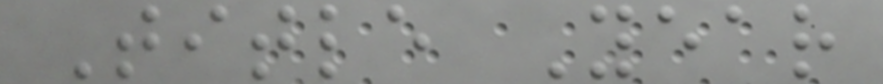Title Year
